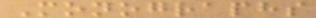Monographs
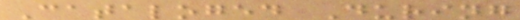Cataloged During
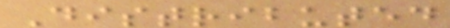Distributed
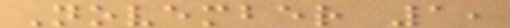November 1,
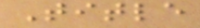Title
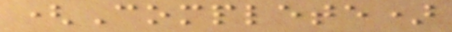(Complete)
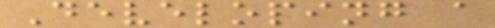Developing a
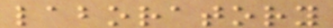laboratory
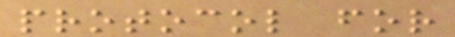protocol for
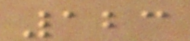123
